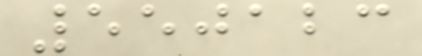550123
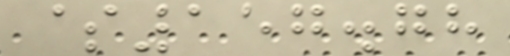$157.78
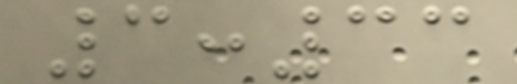3:33
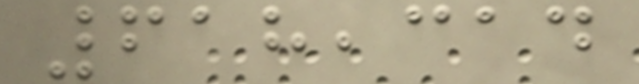618,314
